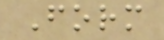Form
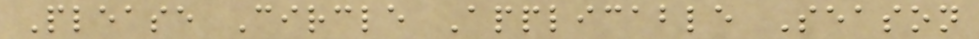Please Circle Applicable Season
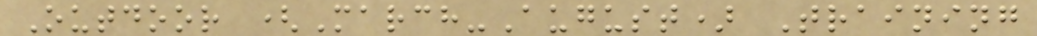Outdoor (March-August) Training
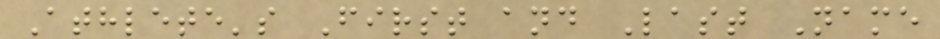Athlete's First and Last Name
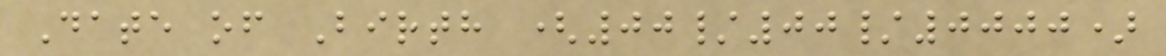Date of Birth (00/00/0000)
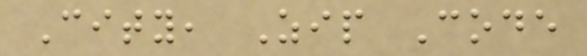City, Zip Code
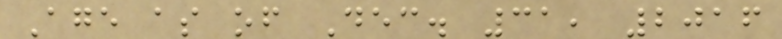Age as of Dec. 31, 2016
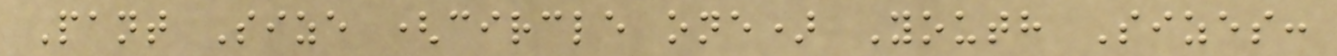Pant Size (circle one) Youth Sizes:
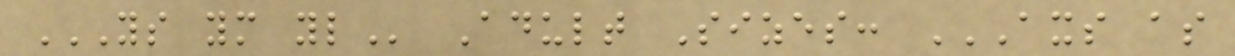YS YM YL Adult Sizes: AXS AS
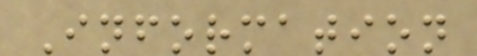Information
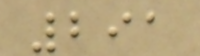291
